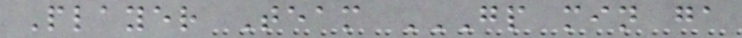Player Team GP MIN GA
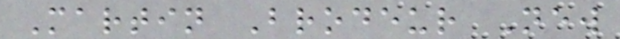Martin Brodeur New
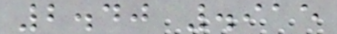2.40 .915
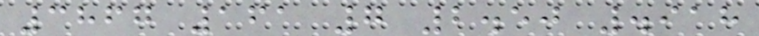3867 161 7 2.50 .918
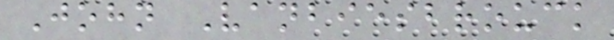John Vanbiesbrouck
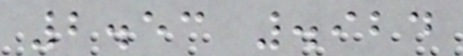2.53 .924
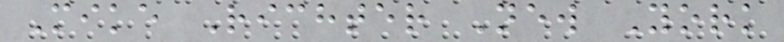Mike Richter New York
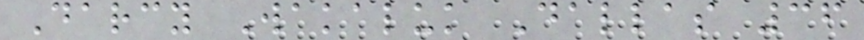Darcy Wakaluk Dallas 36
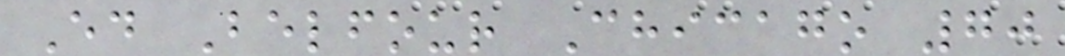Ed Belfour Chicago 70
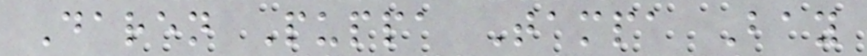Daren Puppa Tampa Bay
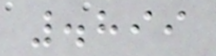.899
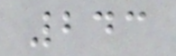243
